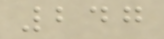247
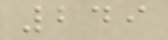249
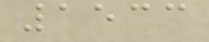1533
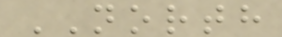NORTH
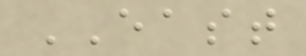EAST
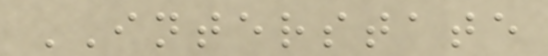INTERSTATE
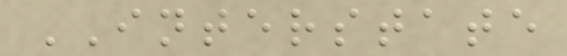INTERSTATE
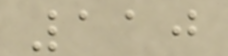110
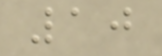10
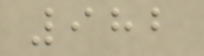982
